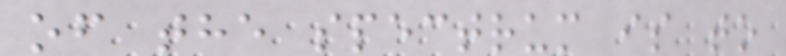of the spectrum is to
